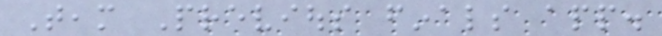Team Previous finals app.
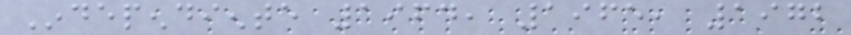Independiente 1964, 1965, 1972
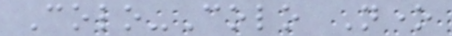Colo-Colo None
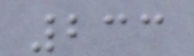233
